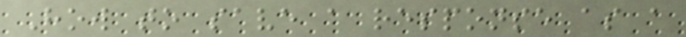How to save a response as a
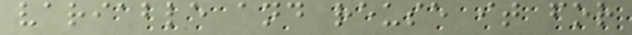variable and reuse it for
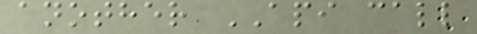another API call
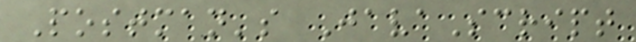Postman's JavaScript
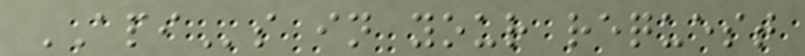APIs in your request
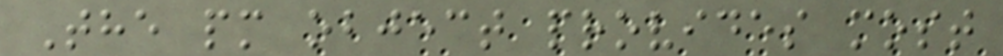The pm object provides most
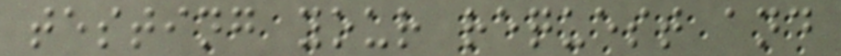testing your request and
